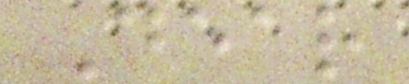Dear
